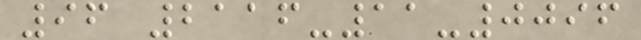96 2116-11-0096
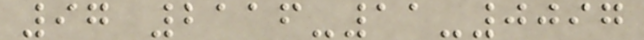97 2116-11-0097
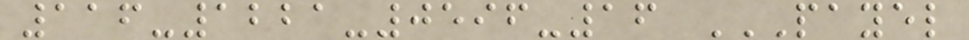116-1221-0596-16 PAYEL
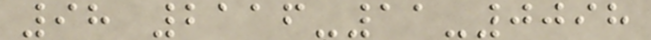98 2116-11-0098
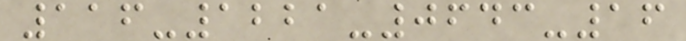116-1221-0643-16
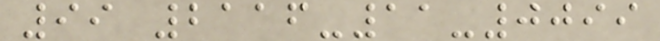99 2116-11-0099
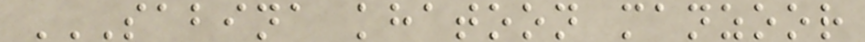SABINA KHATOON MANZOOR
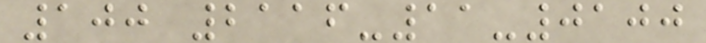100 2116-11-0100
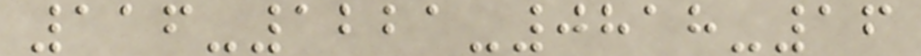116-1221-0818-16
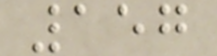157
